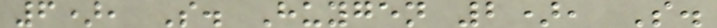6), S. Huygen 2), S.
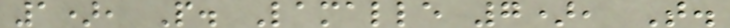1), P. Lamalle 7), T.
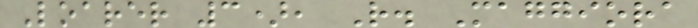Loarer 3), R. Maggiora
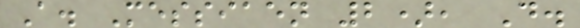A. Messiaen 2), D.
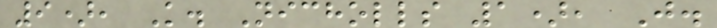9), K. Nicholls 1), J.
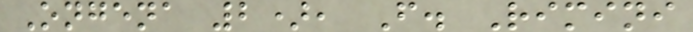Ongena 2), F. Rimini
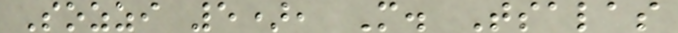Sozzi 5), M. Tsalas
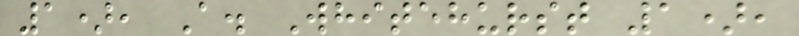1), A. Whitehurst 1),
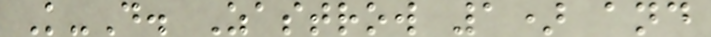K-D. Zastrow 1) and
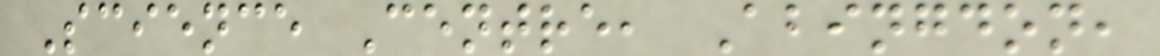Science Centre, Abingdon,
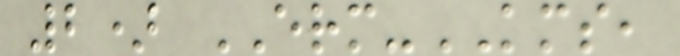2) ERM-KMS,
